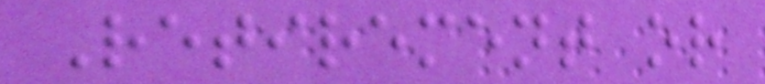Retirement or
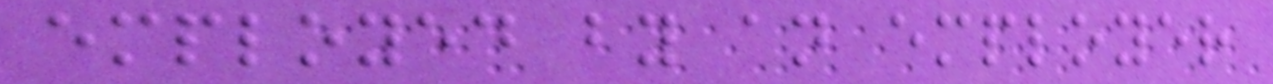employed by an employer
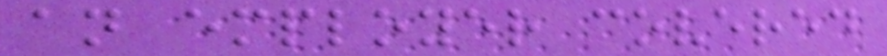an employer covered
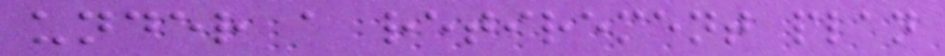under a retirement plan
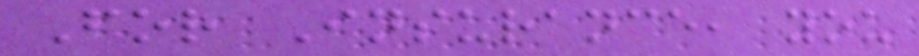For Insurance, you
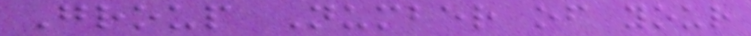Group Number of your
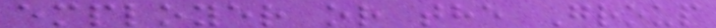employer or the Group
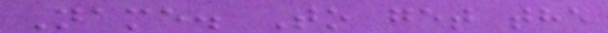Name. To get the
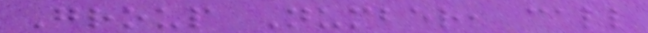Group Number, call
